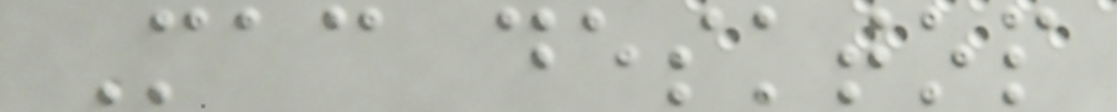Mac desktop
